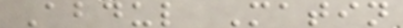Abdul Matin
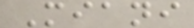Miani
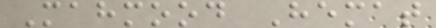Mahmood Hemat
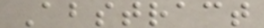Abstract
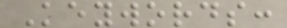Keywords:
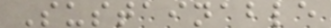Sustainable
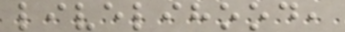livelihood,
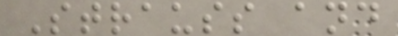Strauss and
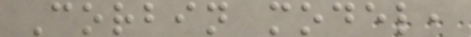Corbin model,
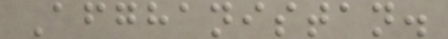Afghanistan.
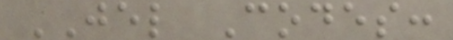JEL Codes:
